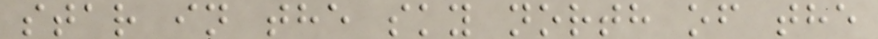star in the sky north of the
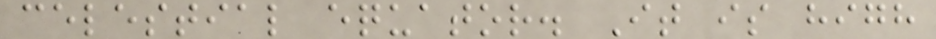celestial equator. It is high
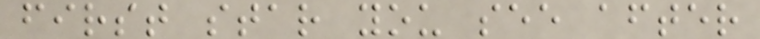first star you see after
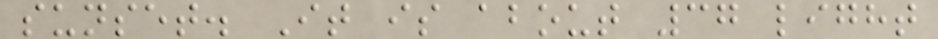sunset. It is about 37 light
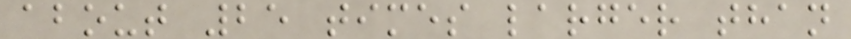about 25 times larger than
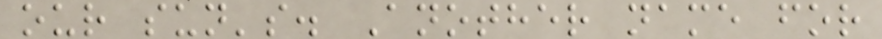our sun's. Another name for
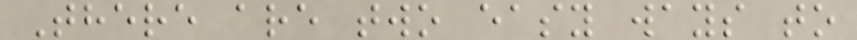There are two easy ways to
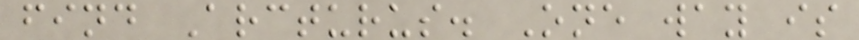find Arcturus. One way is
